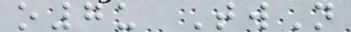o7u TwN
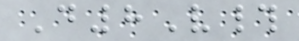D8V#
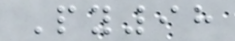Py98
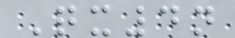Qx4n
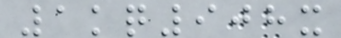1kq908x
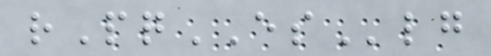rPqESlg
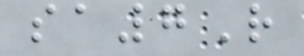sa7R
